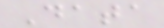Data
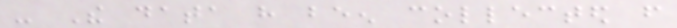- The data have been collected from
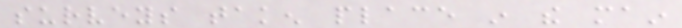surveys taken place in the main
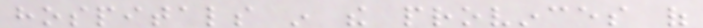hospitals in the provinces of
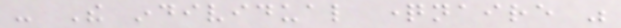- The individual questionnaire was
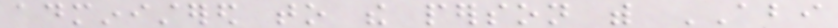administered to the person with ABI
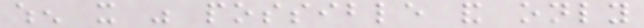when it was possible and only
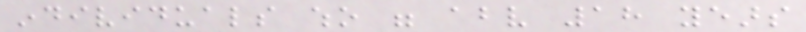individuals who were above 18 years
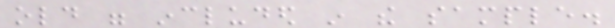old were included in the sample.
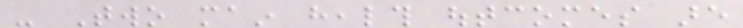- Two main health outcomes are
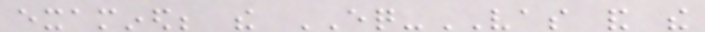examined; the EQ-VAS and the
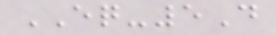EQ-5D
